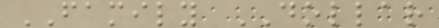FAMILY DOLLAR
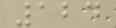124
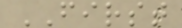FIRST
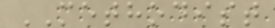METHODIST
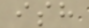ish
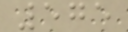575
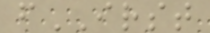fIRST
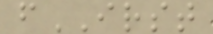fIRST
